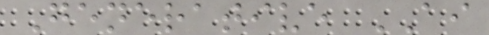Generative AI
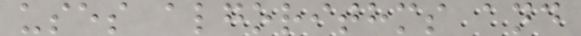uses algorithms and
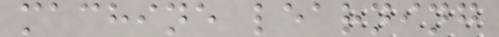machine learning
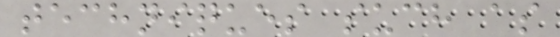techniques such as
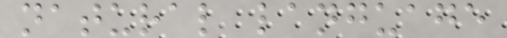natural language
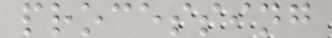processing
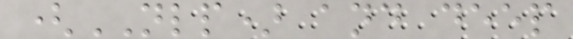(NLP) and deep
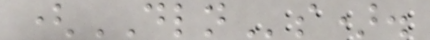(DLNs).
